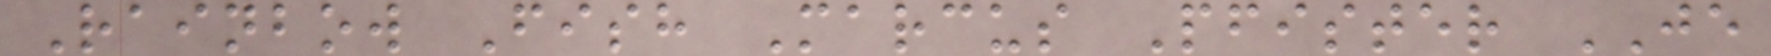Rainbow Fish Marcus Pfister JE
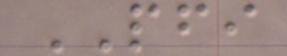PFI
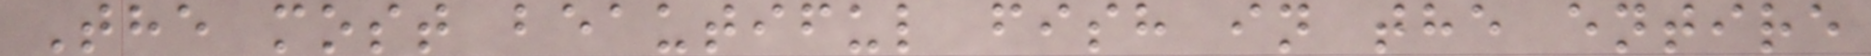The most beautiful fish in the entire
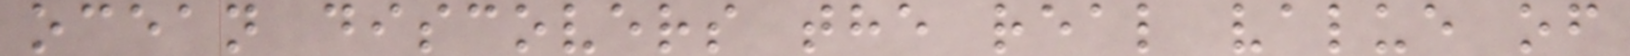ocean discovers the real value of
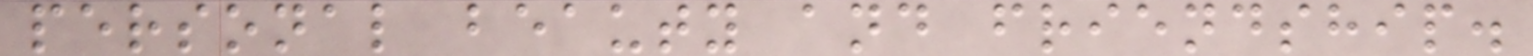personal beauty and friendship.
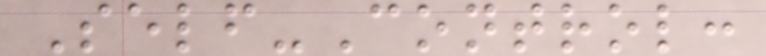Self-Control:
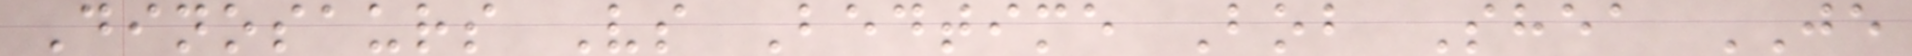Dinosaurs Vs Bedtime Bob Shea JE
